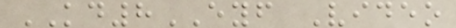KD8EYF Video
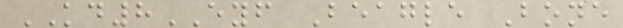KD8EYF Beagle Bone
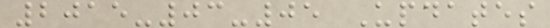2015-03-05 Updates
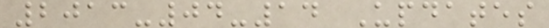2013-04-14 Updates
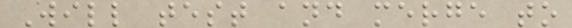Will test and merge to
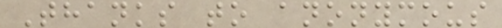Thanks to anonymous
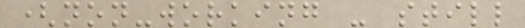(non-working - still
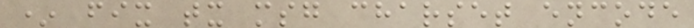* fix tx msg charset encode
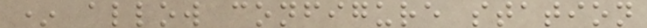* allow configure station
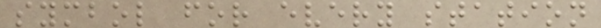symbol for every station
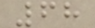68
